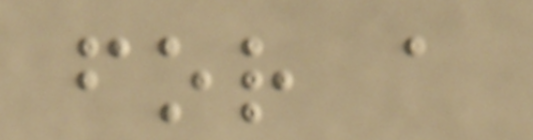for a
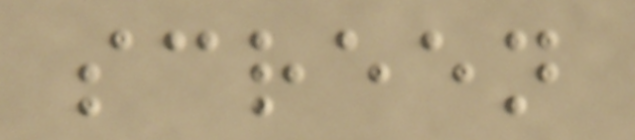screen
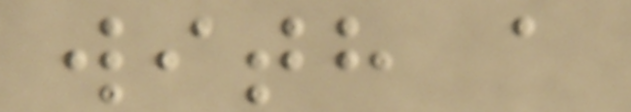with a
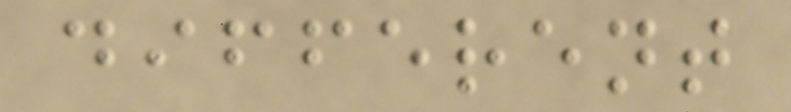different
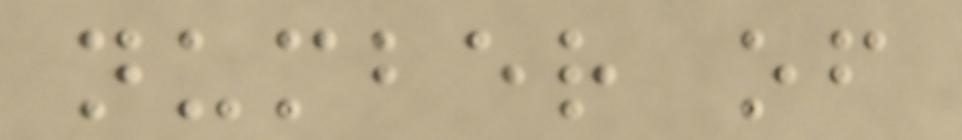number of
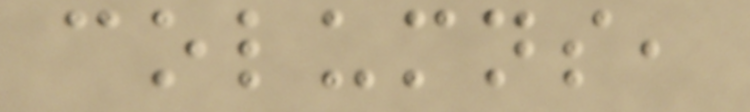columns,
